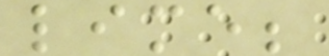lime;
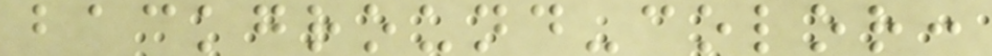background-color:
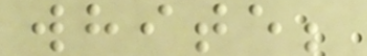white;
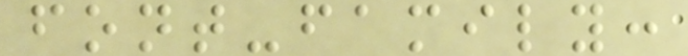font-family:
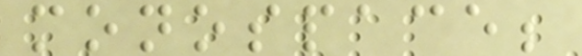monospace;
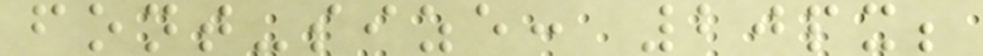font-size: 20px;
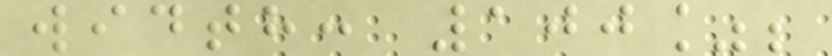width: 100%;
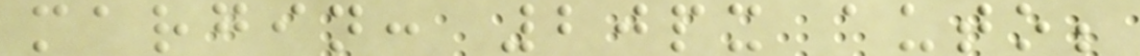margin: 20px auto;
